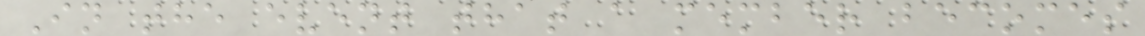In the event that a member becomes
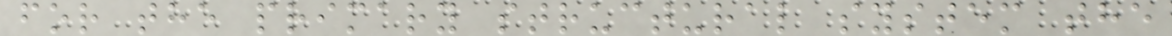for the primary structural system the
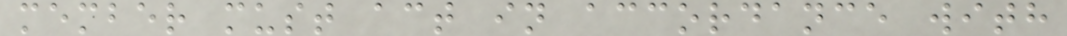member must act in accordance with
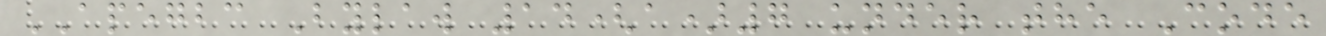APEGBC Bylaw 14(a)7 under the Code
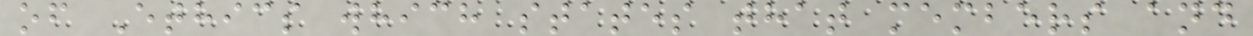of Ethics which states that members and
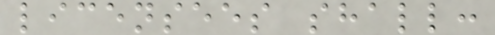licensees shall:
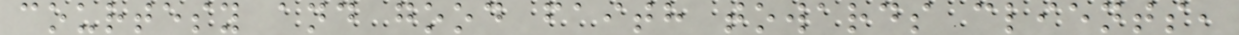courtesy and good faith towards clients,
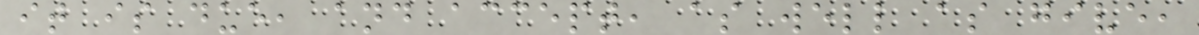it is due, and accept, as well as give,
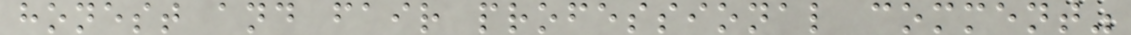honest and fair professional comment"
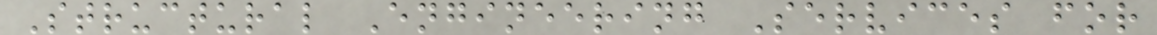Structural Engineering Services for
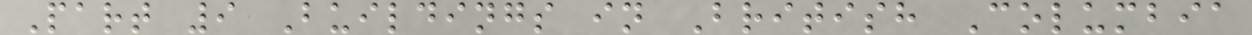Part 9 Buildings in British Columbia
